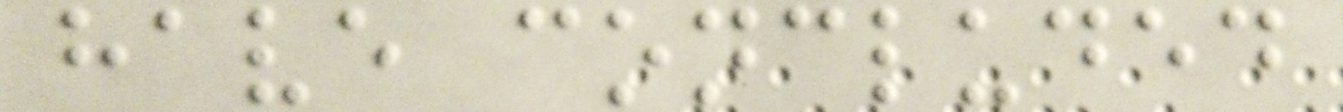have concluded
